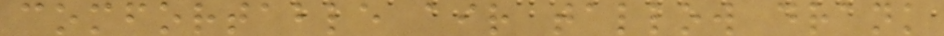comfortable air tallow drank
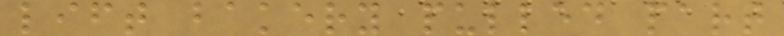lift bakery pulled part
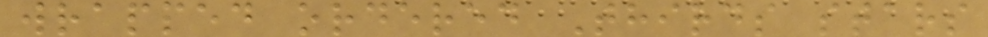wrapped ordered Thirds stars
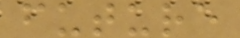future
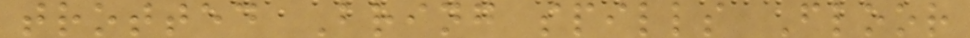trotted Bring spills Floor
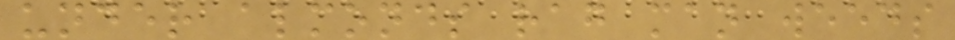under almonds rag man weeds
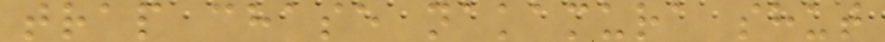trap chase nakamura shut
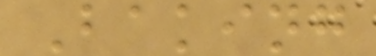Baking
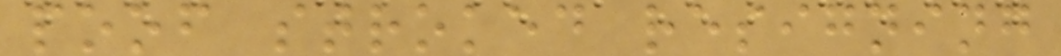poof stroked resigning
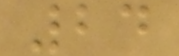24
